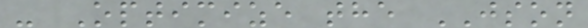- Optimize the JSON
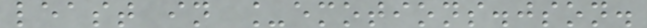least in _emotions.json.
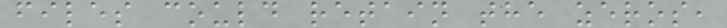files could retain the zeros,
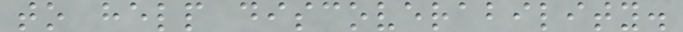to help discoverability.
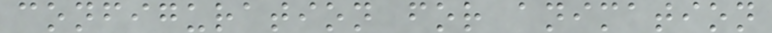configuration for animation
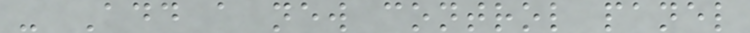- Add a new control panel
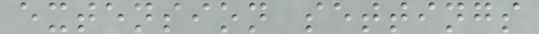extension settings
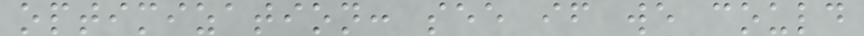optimization: see if we could
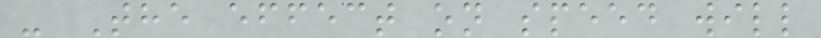- The effect on speed will
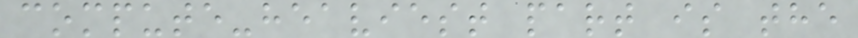compute-heaviest part is the
